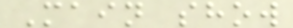Main show
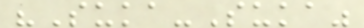"Suka-Suka"
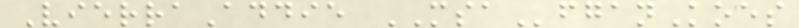VierraAddie MSAfganKoes
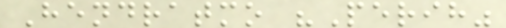Hendratmo "Perih"
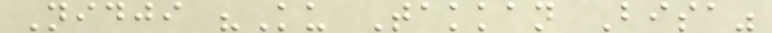Nidji "Ku Takkan Bisa"
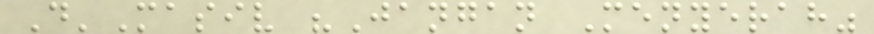D'Masiv "Jangan Menyerah"
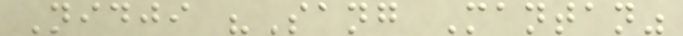Nidji "Sang Mantan"
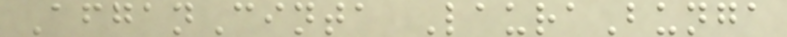AfganCinta LauraBunga
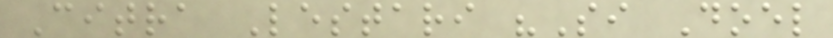Citra Lestari "Si Doel
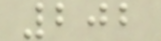202
